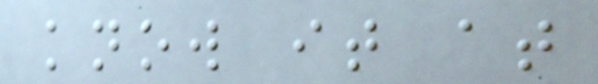know it at
